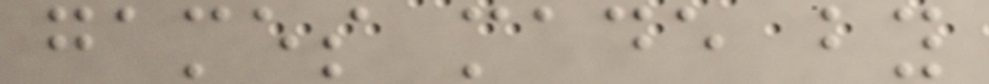games made by
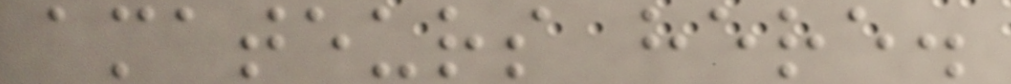amateurs here.
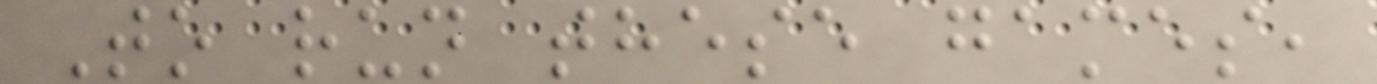To run these games,
